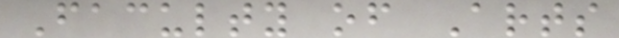Faculty of Arts
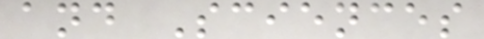and Sciences
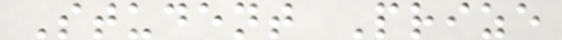Student Prize
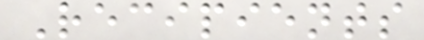Recipients
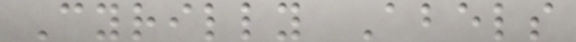Cyrilly Abels
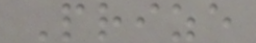Prize
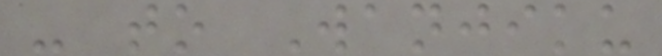- to Wanjiku
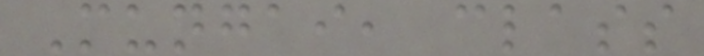Mungai, class
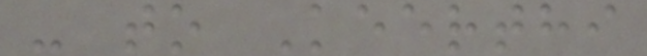- to Keerthi
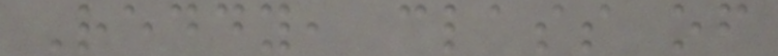Reddy, class of
